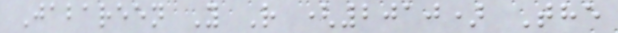Jabareen Y R (2010) The
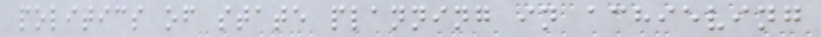politics of state planning in achieving
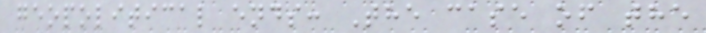geopolitical ends: The case of the
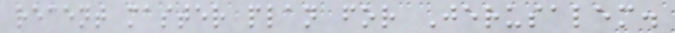recent master plan for Jerusalem.
